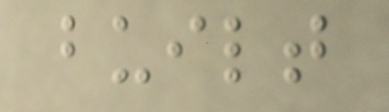built
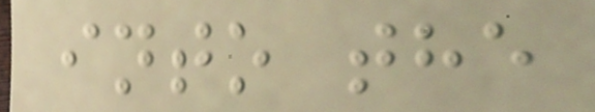into the
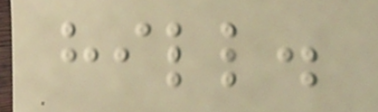hill.
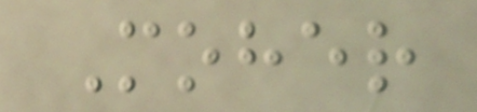Moher
